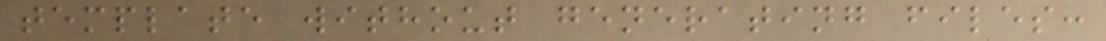template without generating files:
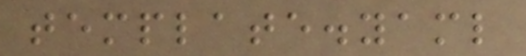template.yaml
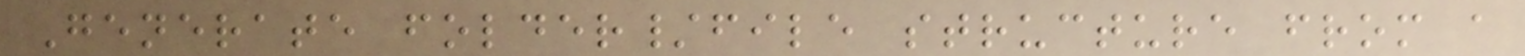Generate folder/file structure from a
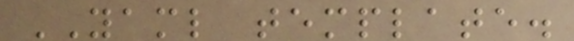YAML template.
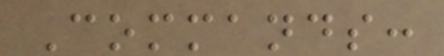Commands:
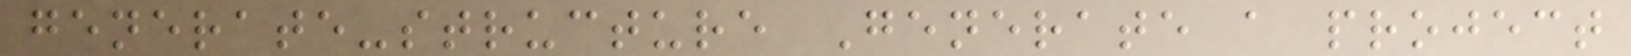generate-structure Generate a project
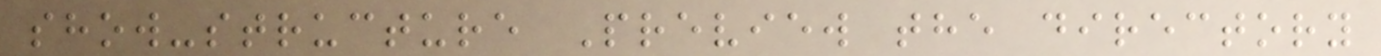show-structure Preview the directory
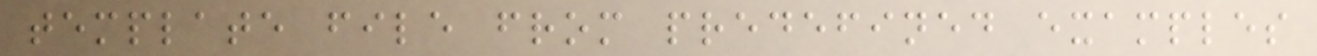template file from predefined examples
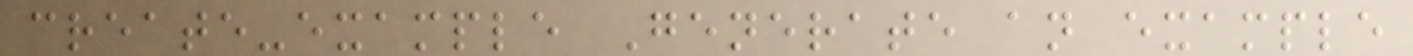create-example Generate an example
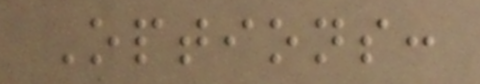Options:
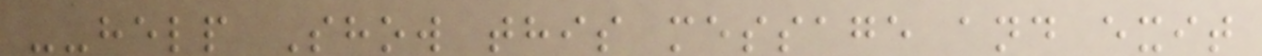--help Show this message and exit
